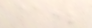c.
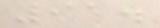91.
